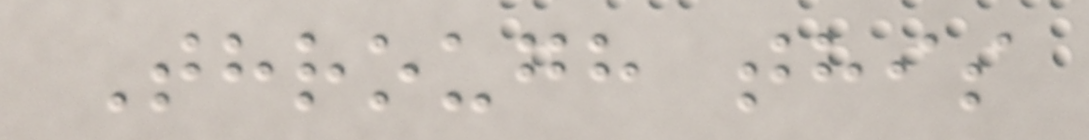Through this
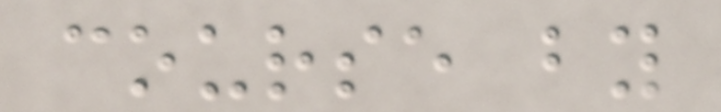course by
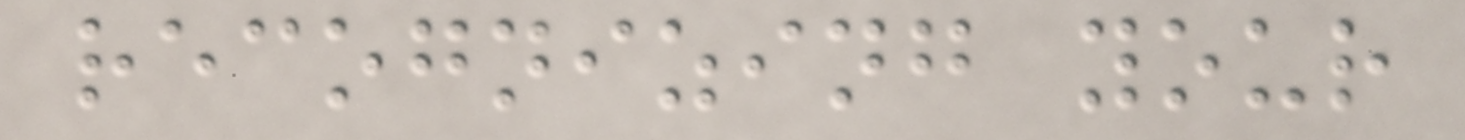recognizing your
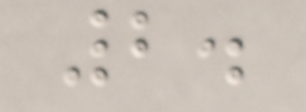2.
